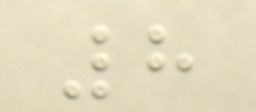8
